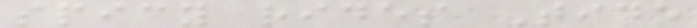spicy rides Tide
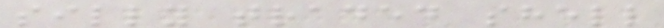silly traded shell
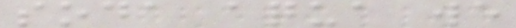soda aqua we
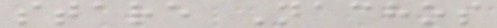stare Nachos
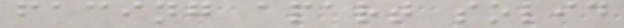facing apart solid
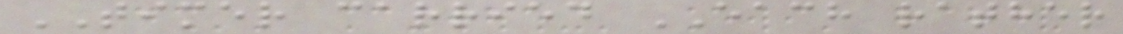TIMER carried EACH rather
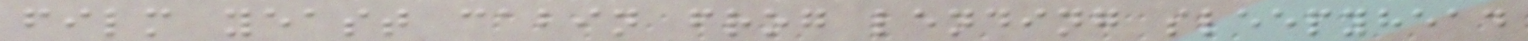film yeast cabin frog lending sleepyhead
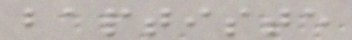baptiste
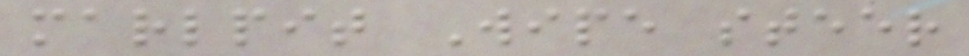marlpit Wipe steer
